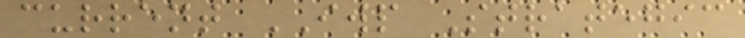current IWP Strategic
